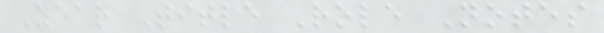Year Title Role Notes
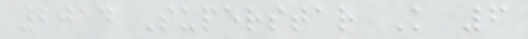2014 Superstar K 6
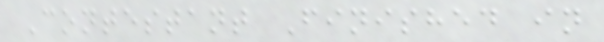Contestant Finished in
